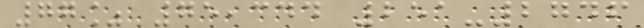77% 75,344 251-2746
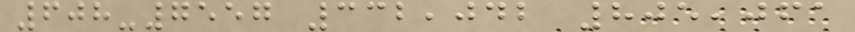608-7557 332,042 805,061
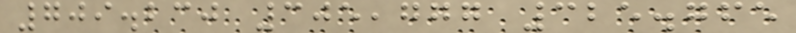709.230 305,777 325.765
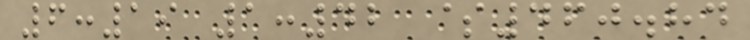6:19 1:42 $460.84
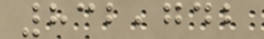832,742
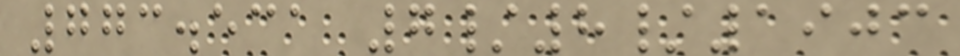773.531 7/8/1903
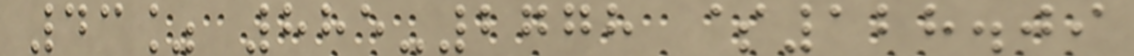43% 885-2778 $128.09
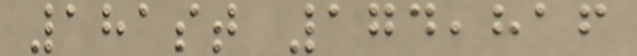181st 174,816
